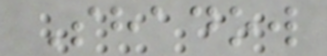Shadow
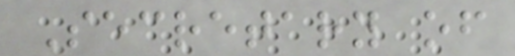Secretary of
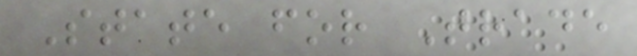State for Trade
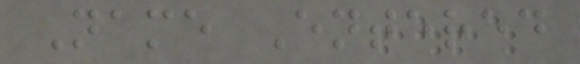Name Entered
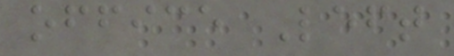office Left
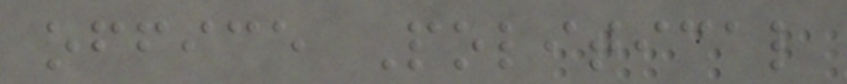office Political
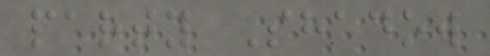party Shadow
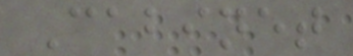Cabinet
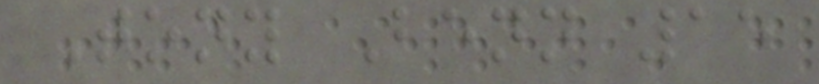Tony Benn 15
